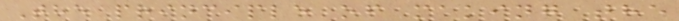The principle of making the
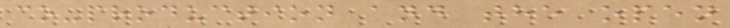co-production and the open
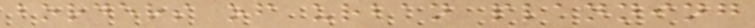borders of urban planning
